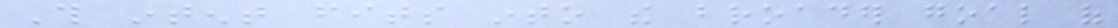This intent fits into the broader goal of
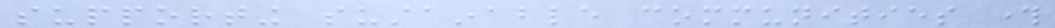supporting sustainable communities through
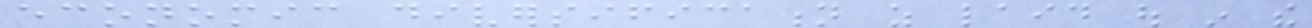economic diversification as laid out in the
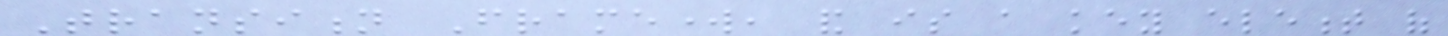Transition Framework, and is a key element of
